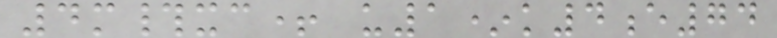4m#xc+ u1*k4e74
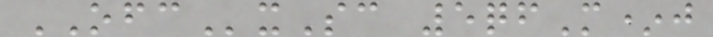OFCxSc 5qfM*j
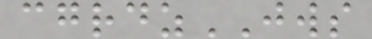cgrdzJWS
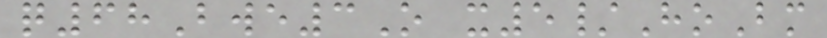q68Bwe3O x5/HoBm
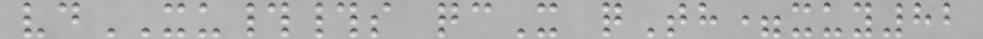vdXU##s qcX qTh=xuy82
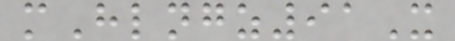mHlngz91X
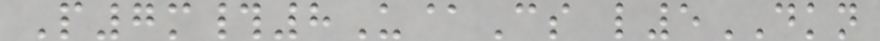P7m#8U@Cs l5DKN
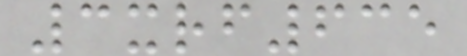3xrf635
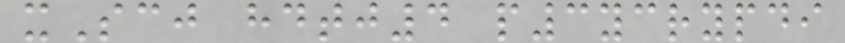xScj hdtj4 p3ycrypdi
